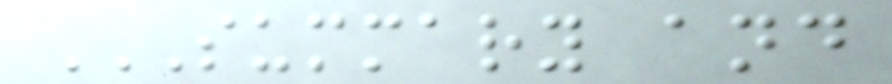SUMMARY AND
